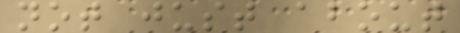not just about
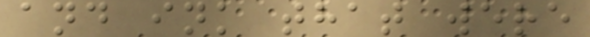and ink that were
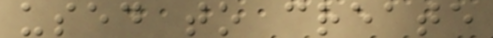used to create
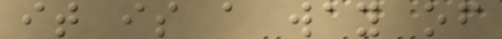it is a way of
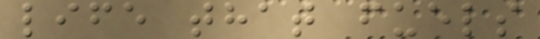life that fuels
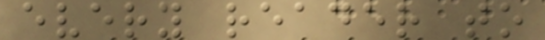every reader to
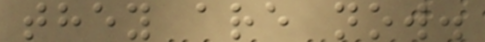they are now.
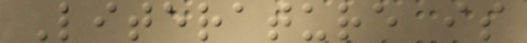Literature is
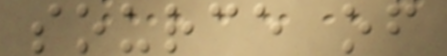source of
